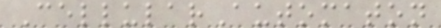CellularAutomaton
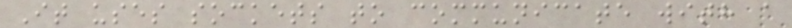It uses sockets to communicate with a
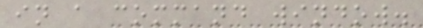in a command window.
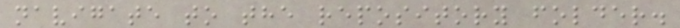navigate to the repository folder.
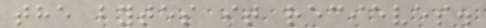the bytes it recieves.
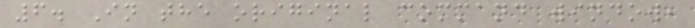6. In the original command window,
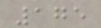175
